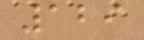129
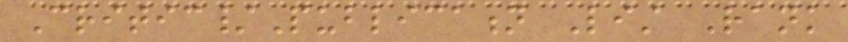Critic/Publication List Rank
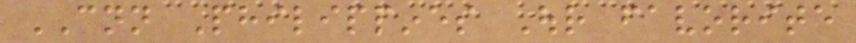CNN Philippines Our favorite
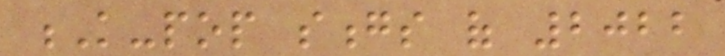K-pop songs of 2022
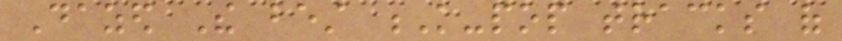Dazed The best K-pop tracks of
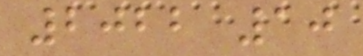2022 10
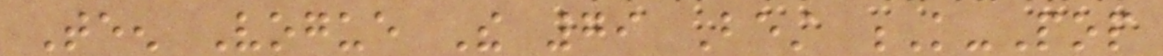Teen Vogue The 79 Best K-Pop
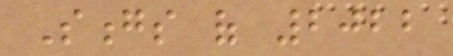Songs of 2022
